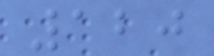120
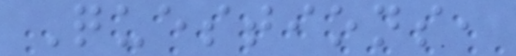Questions,
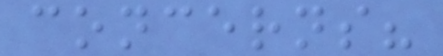concerns?
